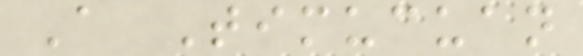A Timucuan
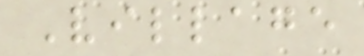Village
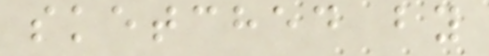sketched by
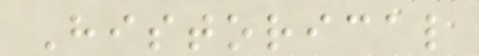Historical
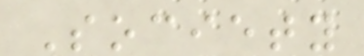Society
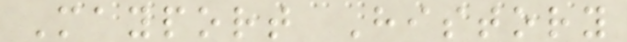Mayport History
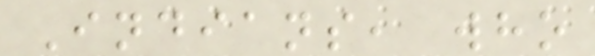Indians, who
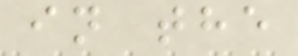in the
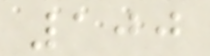100
